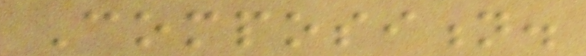Composition.
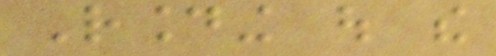Rounding out the
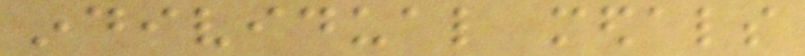individual medals
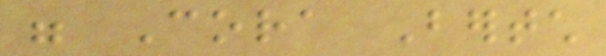were Cora Bertch
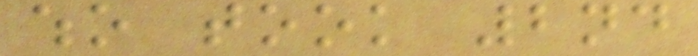who took 2nd
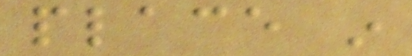place in
